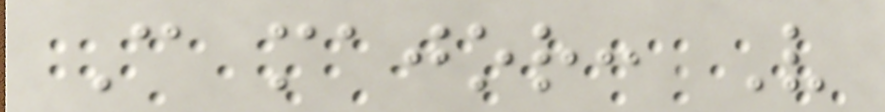C major: V
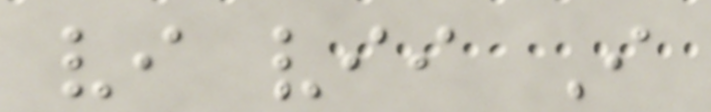vi vii I
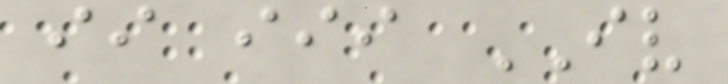ii iii IV
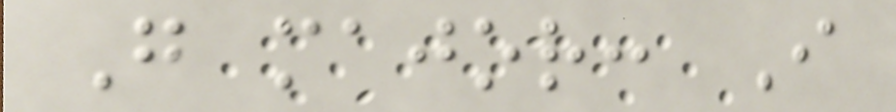G major: I
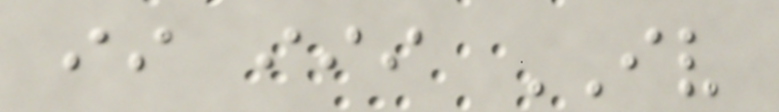ii iii IV
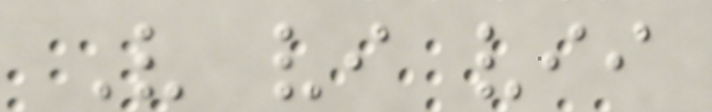V vi vii
